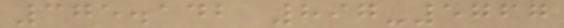375.142 897-5767
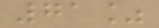71%
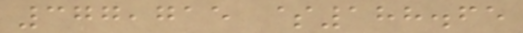377,715 $188.65
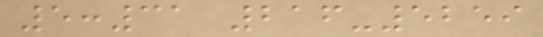5:31 216-5259
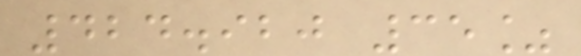424.920 35%
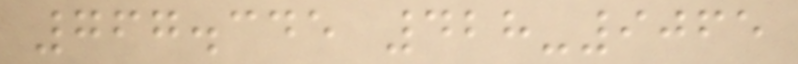767.345 428-9065
